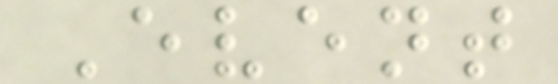Event
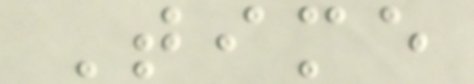Time
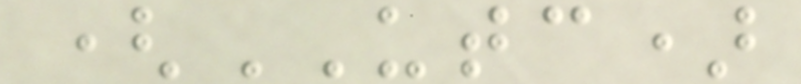(UTC)
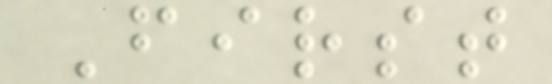First
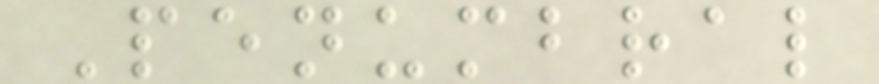Penumbral
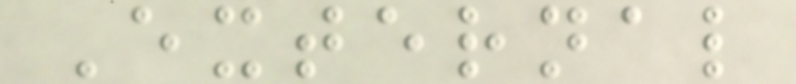External
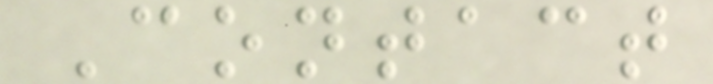Contact
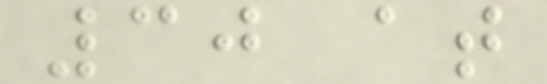30 at
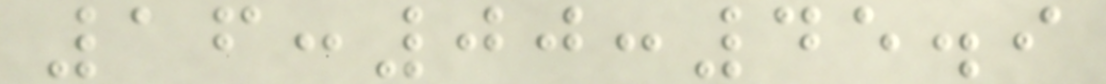16:00:45.9
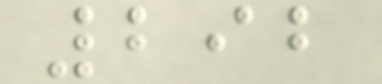292
